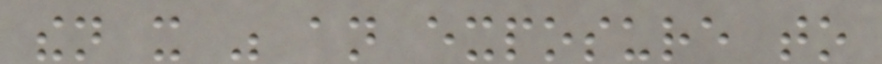then it was an exposure to
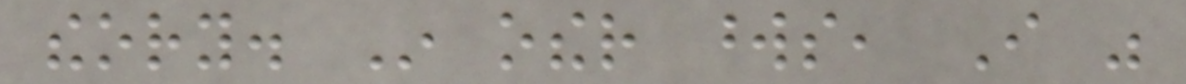theory. In other words, I was
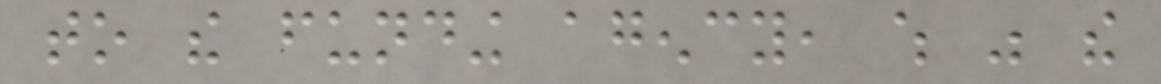to the funding agency, which was the
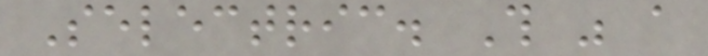Selectric. This was a
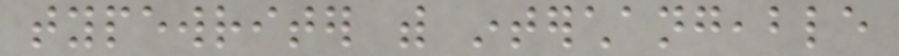typewriter with interchangeable
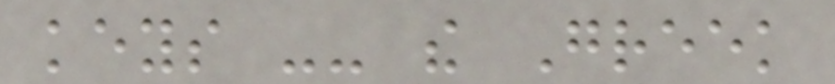keys -- the Greek
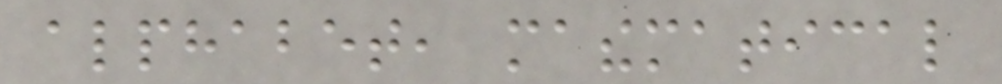alphabet, mathematical
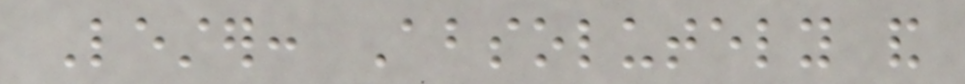Lester: Absolutely and
